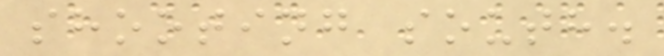shooting south.
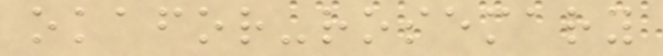okafor-rosemary
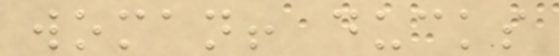woman! ducks
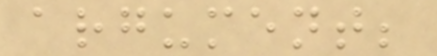argument;
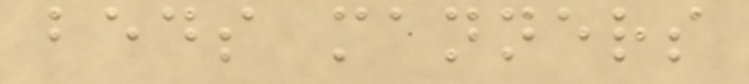beds manners
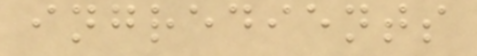ingredients
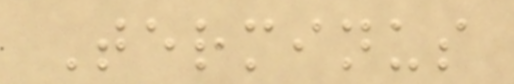Terminus
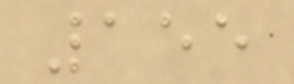155
